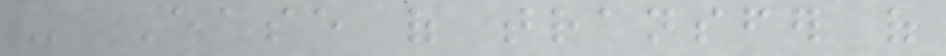- Ease of transfer of
